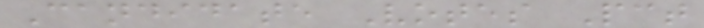Candidate Votes Pct
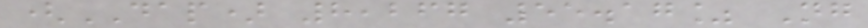(DAP) 8,267 55.17% Ng
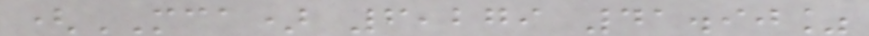(MCA) 6,279 41.90%
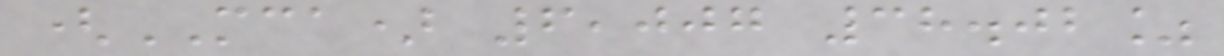(MCA) 6,007 38.02%
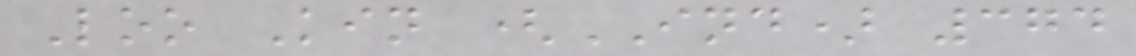Loo Kin (IND) 374
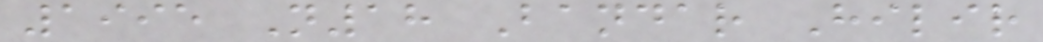1995 N18 Bandar Hilir
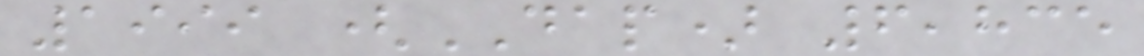1999 (DAP) 6,835
